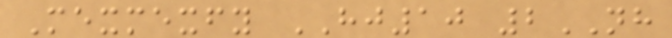Mexmexfy HJ10 2NH
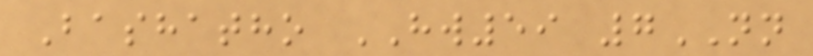Bashatho HW59 7NN
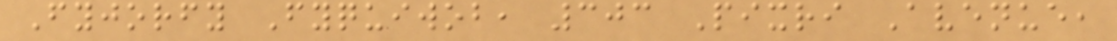Fyjorfy Fyquiwob, 303 Pixri Avenue,
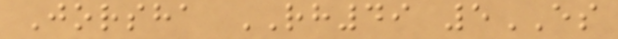Jorsha RH49 5ES
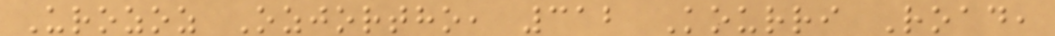Urozoz Ozjortho, 312 Kourri Road,
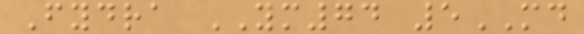Fydra YM74 5MD
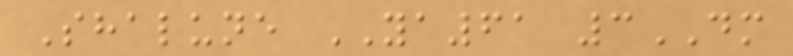Shalune YA61 3DM
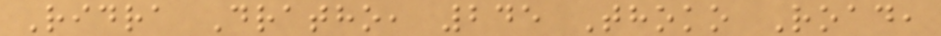Ridra Dratho, 245 Thoko Road,
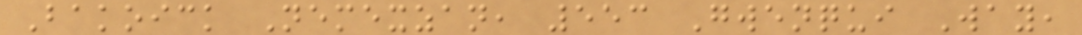Bakoick Nemexzan, 553 Gwenqui Way,
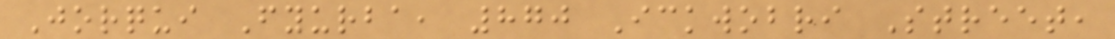Jorqui Fyurba, 870 Ickwobri Street,
